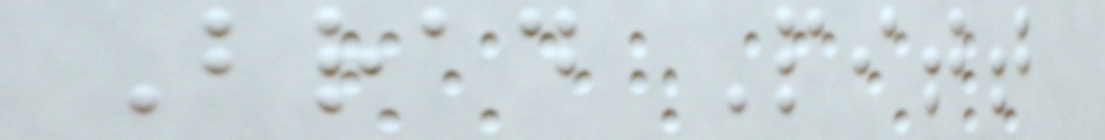Brad Pitt
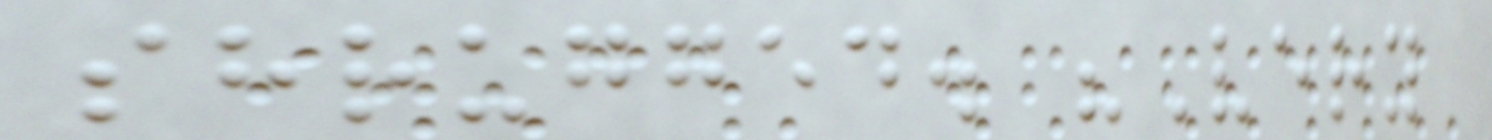shrugged. "Very
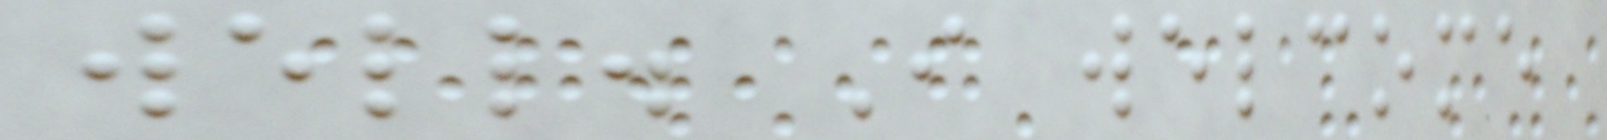well. I welcome
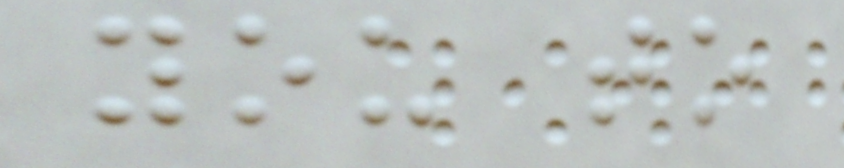you to
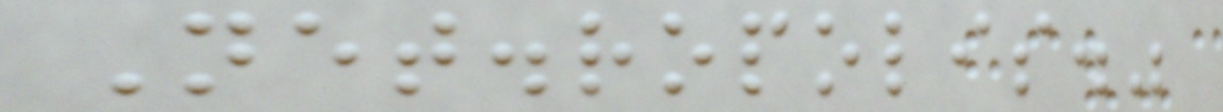Net.ropolis."
